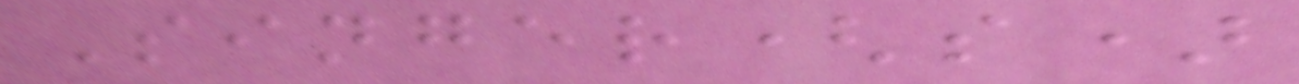Singer(s)
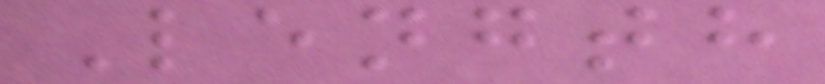Length
